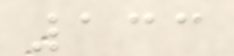133
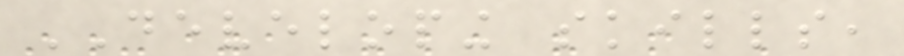DEVELOPING skills,
